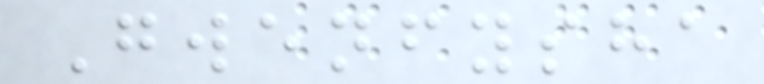Gwenfysha
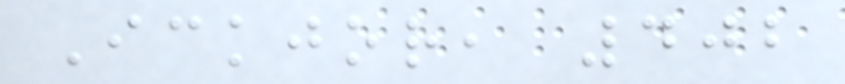Ickjor, 402
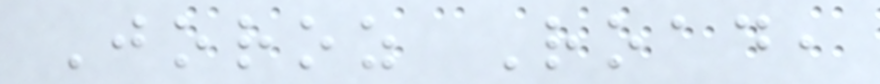Joroz Road,
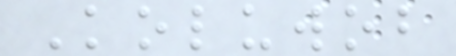Koluwob
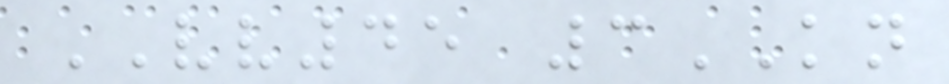VV45 3KN
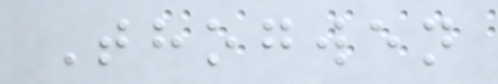Thogwen
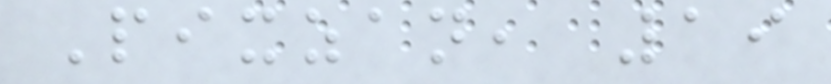Pixzan, 19
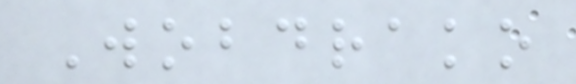Wobdrako
